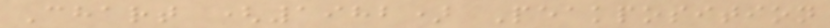Chart (1982) Peakposition
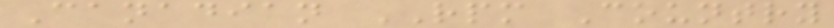Canadian RPM Country
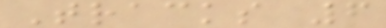Tracks 6
